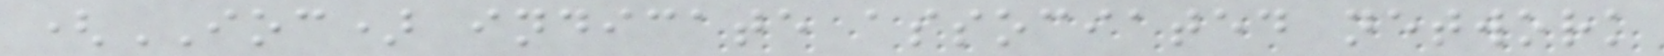(IOC) indicate associated network
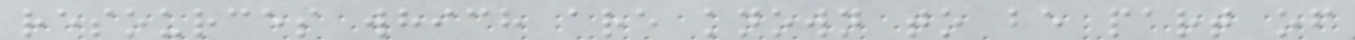resources which are known to be part of
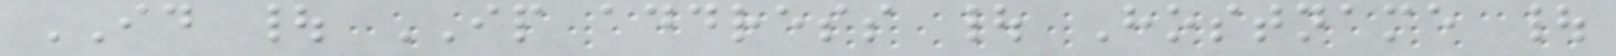ID | IP address | Hostname |
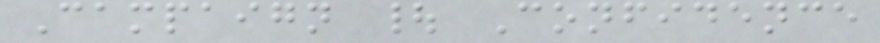Campaign | Confidence
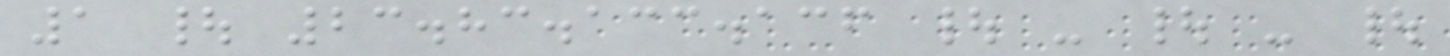1 | 23.83.133.136 | - | - |
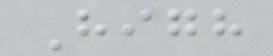High
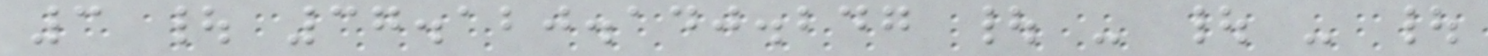3 | 37.120.140.247 | - | - |
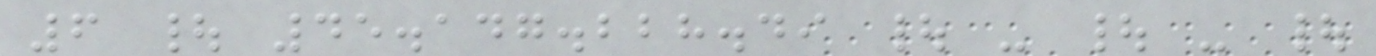6 | 45.147.228.49 | - | - |
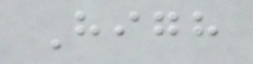High
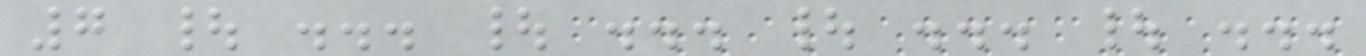7 | ... | ... | ... | ...
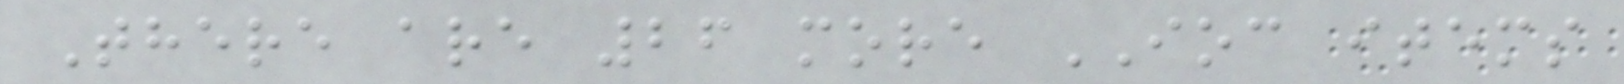There are 26 more IOC items
